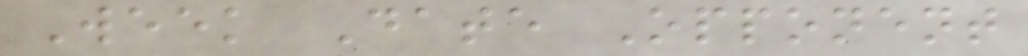Week Date Opponent
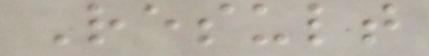Result
